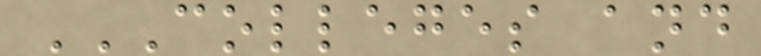COLLEGES AND
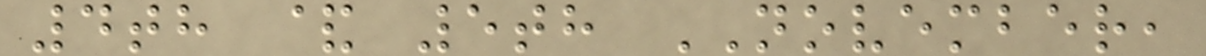4th & 5th NOVEMBER,
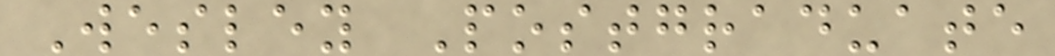Wesley Postgraduate
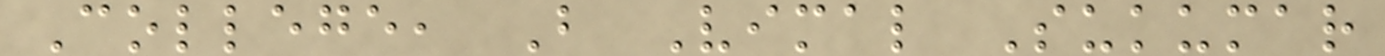College, B Vimal Sukumar
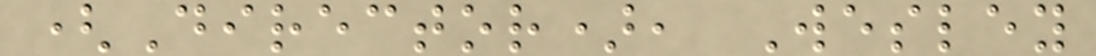(Director), Wesley
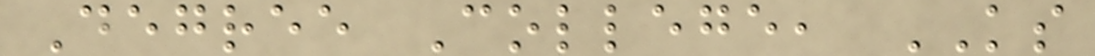Degree College, KS
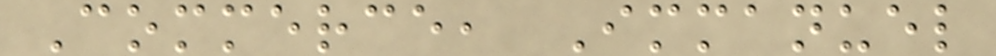Commerce, Immanuel
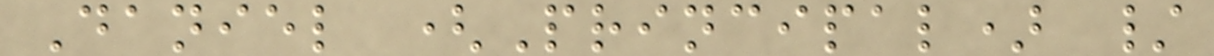Daniel (Principal) /
